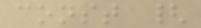const {
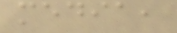media,
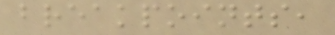breakpoints,
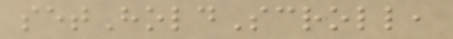setHoldScroll,
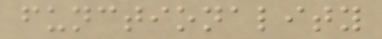functionality
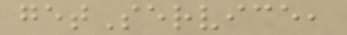getService,
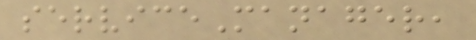serviceManager,
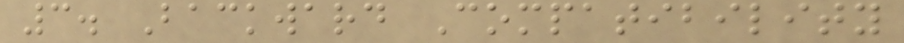3. Backward Compatibility
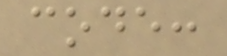code:
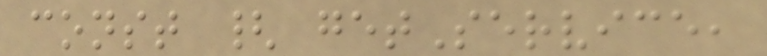const { getService,
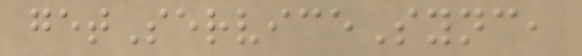getServiceSync,
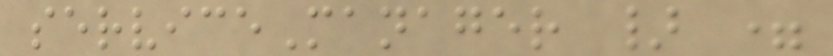serviceManager } =
